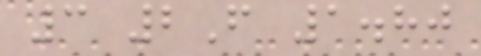3 2F 1.80
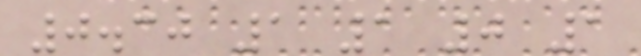0.30 1 1 0 1
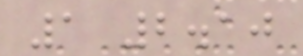1 2.10
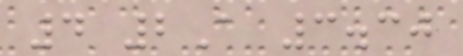4 2A 3.30
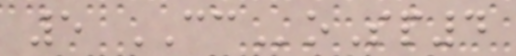5 CCoSp4
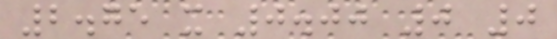2.75 x 0.00 0 0
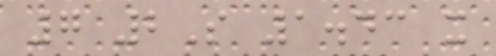7 2S 1.43 x
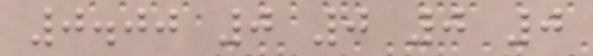0.00 0 0 0 0
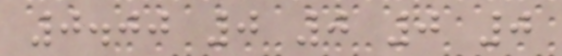0.00 0 0 0 0
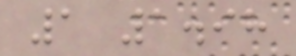1 1.98
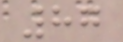87
